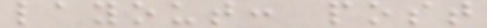layout: post
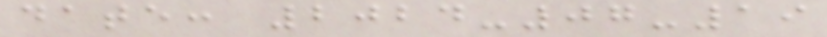date: 2024-07-19
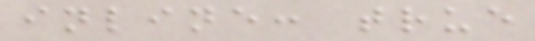inline: true
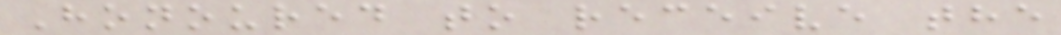Honoured to receive the
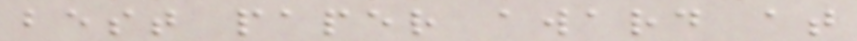best paper award at
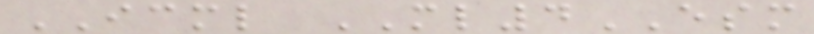ICML ML4ESM
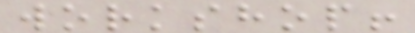workshop!
